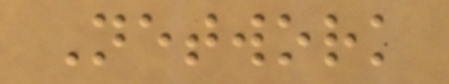Network
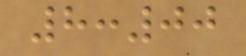8:00
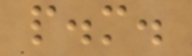p.m.
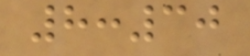8:30
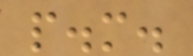p.m.
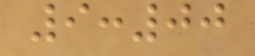9:00
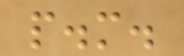p.m.
